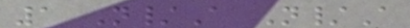1 N/A N/A
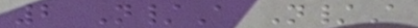2 N/A N/A
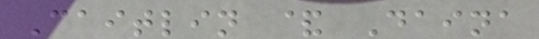Caitlin & Daina
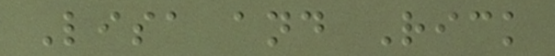Lisa and Rick
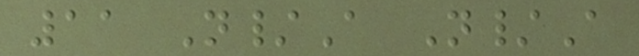11 N/A N/A
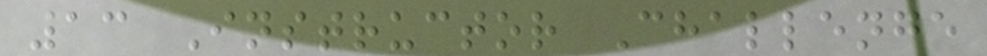13 Instructor Challenge
